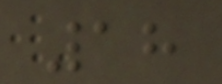18
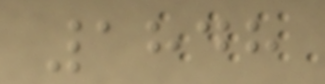1848
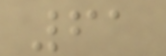61
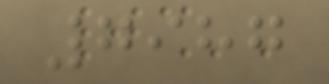7987
